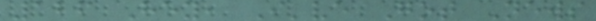126 Hey, I've Got News
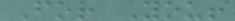For You!
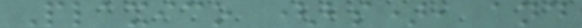Plaxico (bs), and
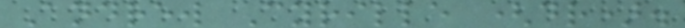Andrew Cyrille (dr).
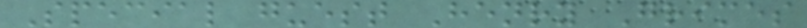Special guest Henry Grimes
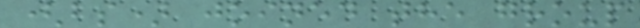(bs) joined the group
